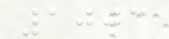1003
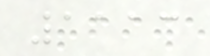1113
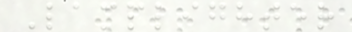Lamplighter
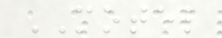MOTEL
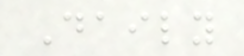Daily
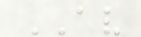AV
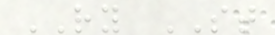RY ST
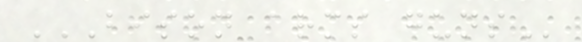BISON ARMS GUNS
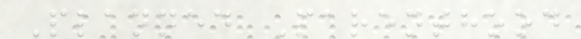Planned Parenthood
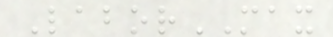LaborMAX
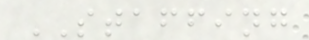STAFFING
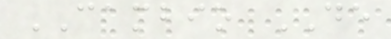CAMBIO DE
